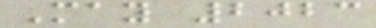May 2023
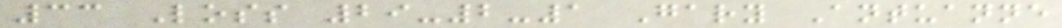33 Loss 29-2-1 Gary Antuanne
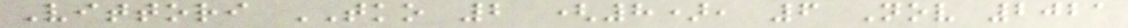Vittori TKO 2 (8), 6 Nov 2021
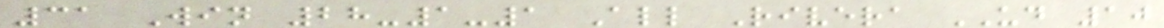31 Win 28-1-1 All Rivera UD 10
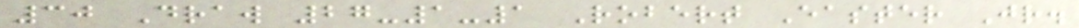30 Draw 27-1-1 Robert Easter Jr.
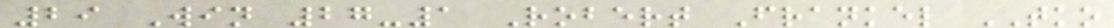29 Win 27-1 Robert Frankel TKO
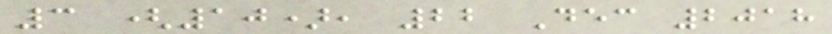3 (10), 22 Dec 2018
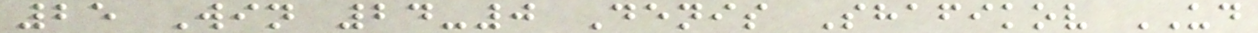25 Win 24-0 Denis Shafikov UD
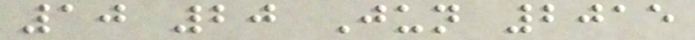10 20 Jun 2015
